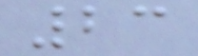23
